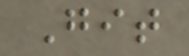Git
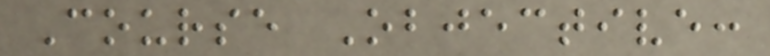Course Objective:
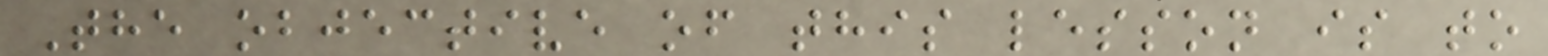The objective of this lesson is to
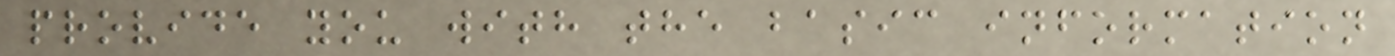provide you with the basic information
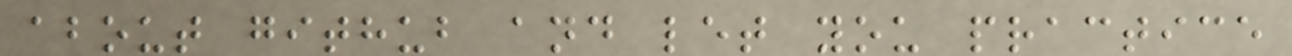about github and let you practice
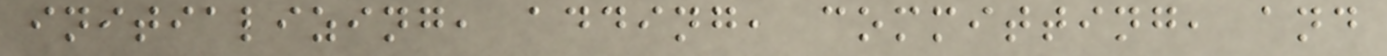initializing, adding, committing, and
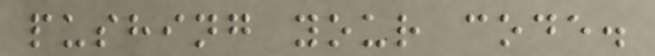pushing your code.
